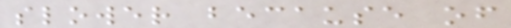slower because of
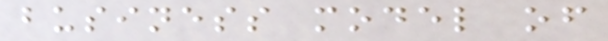business model of
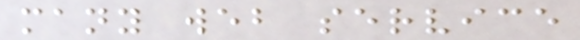many web service
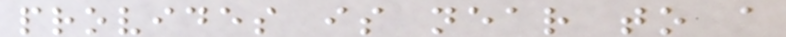provides is near to a
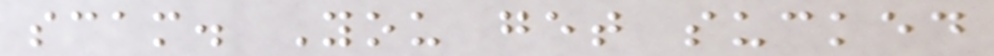scam. You get sucked
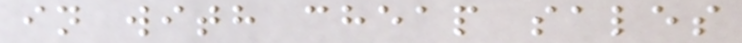in with cheap sales
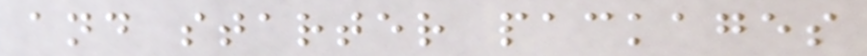and starter packages
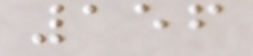156
